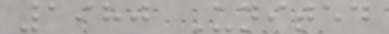1980 United
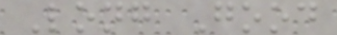Long Good
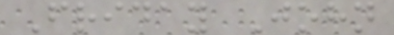Friday John
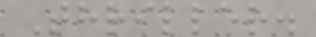Thriller.
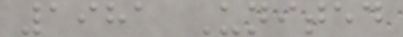1981 United
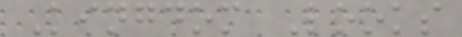Kingdom Looks
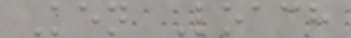Ken Loach
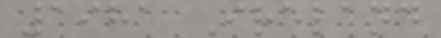1981 Ireland
